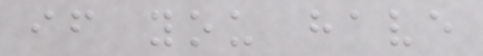if you have
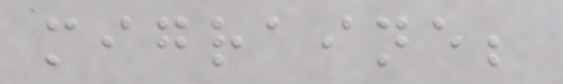migraine;
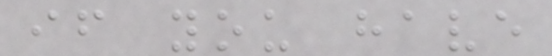if you have
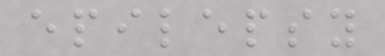epilepsy
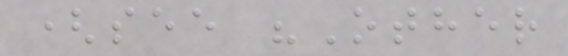(see "Other
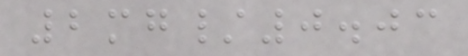2mg/0.03
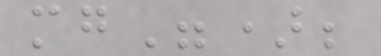mg");
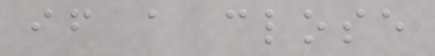if a close
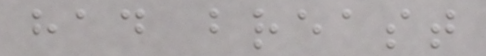had breast
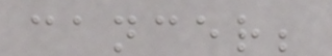cancer;
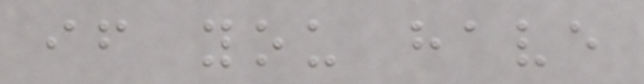if you have
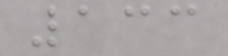133
